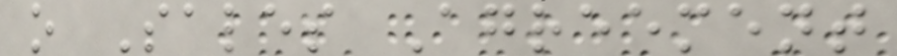o Sales Agreement
